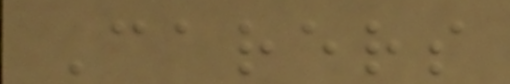Carers
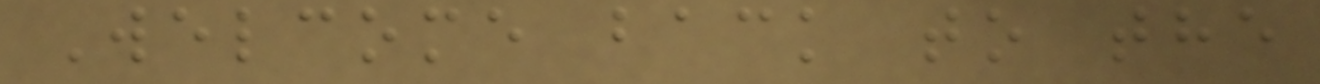Welcome back to the
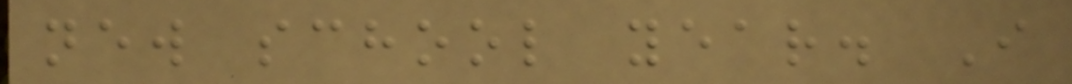new school year. I
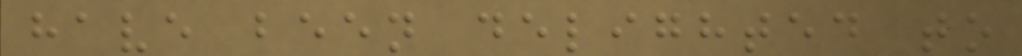have been delighted to
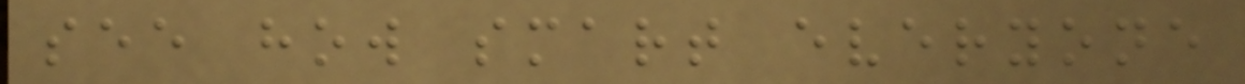see how smart everyone
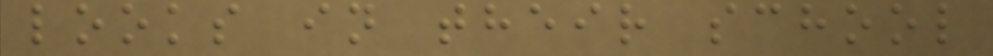looks in their school
